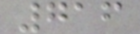716
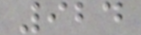924
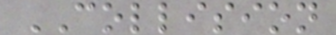COLLISION
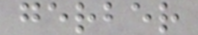gerber
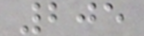205
